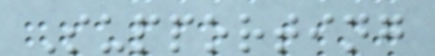Supporting
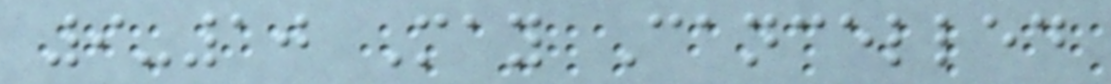9-10 May Cancelled
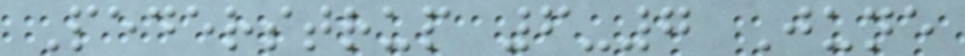Pederstrup 6-7 June
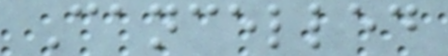Cancelled
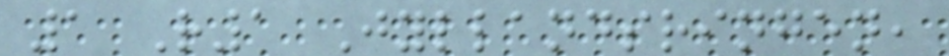1 R1 Jyllandsringen,
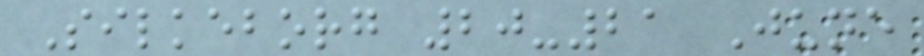Silkeborg 20-21 June
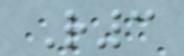R3
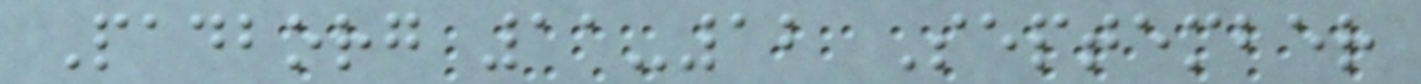Padborg 11-12 September
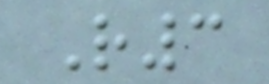R3
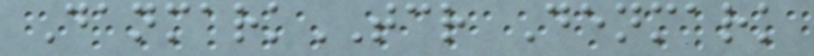DanmarkTCR Denmark
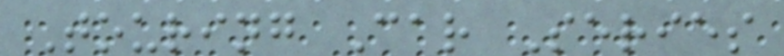Touring Car Series
